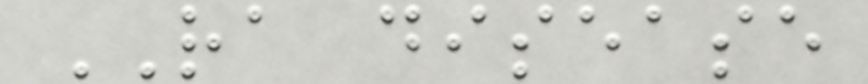RA disease
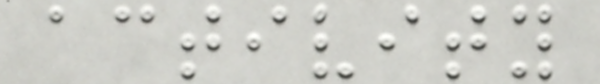activity
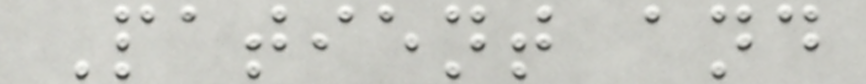Patient and
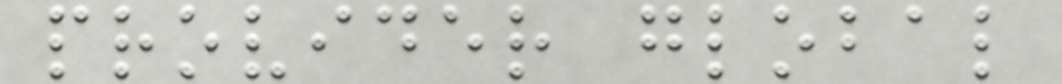provider global
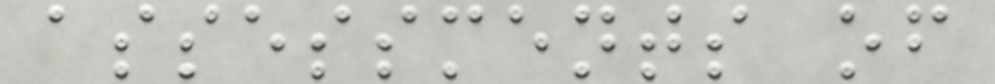assessments of
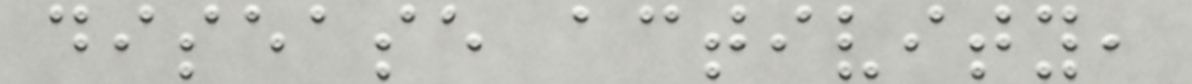disease activity,
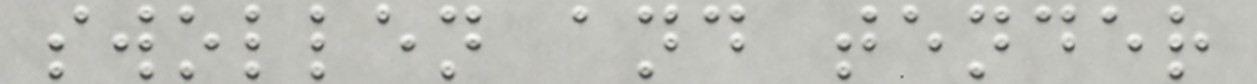swollen and tender
